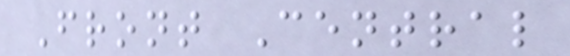Front Central
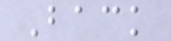Back
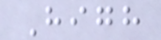High
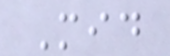Mid
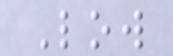Low
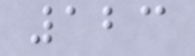123
